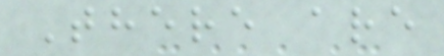There are
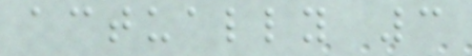actually 3
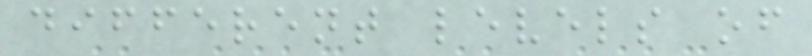different levels of
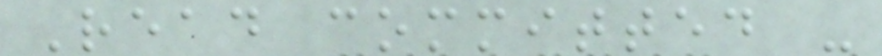Read committed -
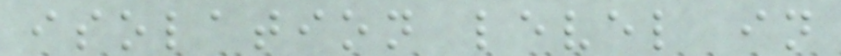isolation level in
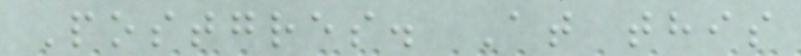Postgres. At this
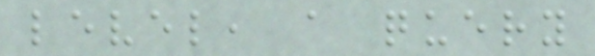level, a query
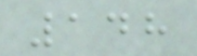148
